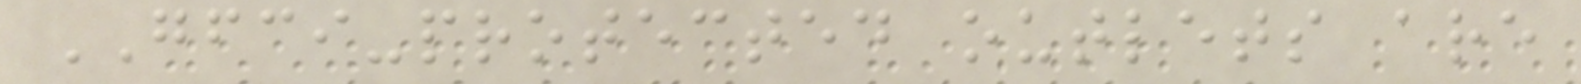GFCI-protected outlets are
